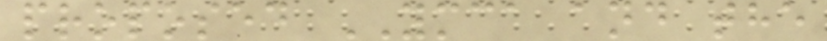proposed YMCA and the
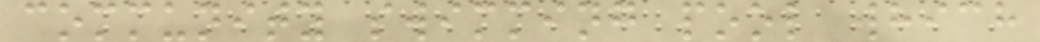community swimming pool which
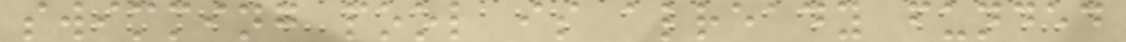swimming pool is already funded
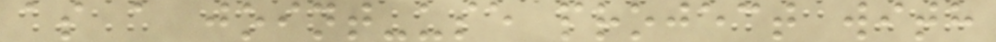as a joint-use project with
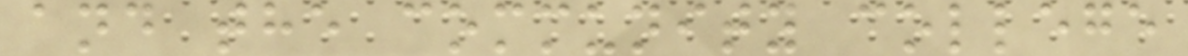and the community college
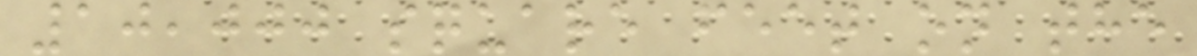10,000 square feet on the
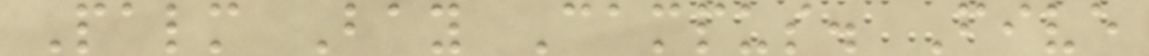Palm Bay Campus. Five
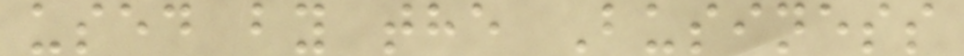used by the Business
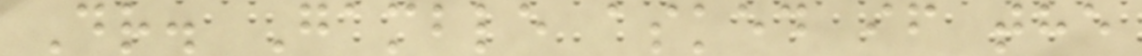Dr. Gamble asked if the
